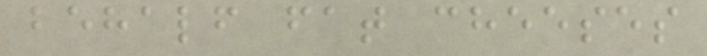behalf fat cheeses
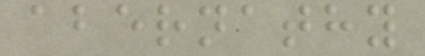abernathy
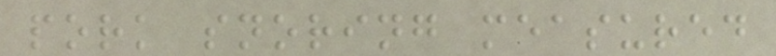pork snoring measured
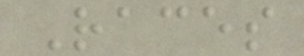Races
